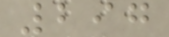297
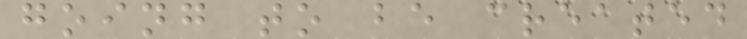going to be created
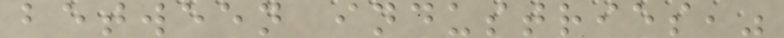between industries,"
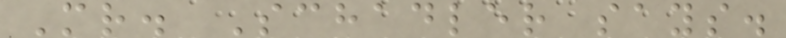Mr. Schadler says.
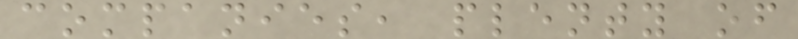companies, plenty of
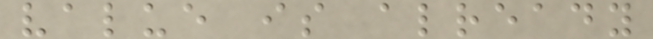value is already
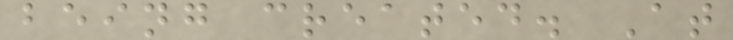being created. At
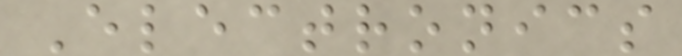Electronics
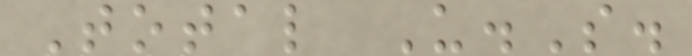Total U.S.
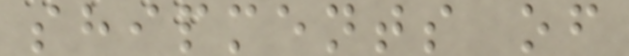shipments of
